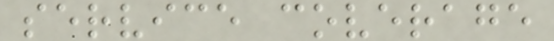service coverage
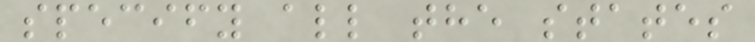specify all the states
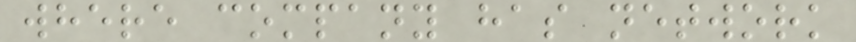where company has network
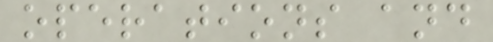operations and
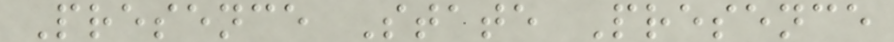Presence State Presence
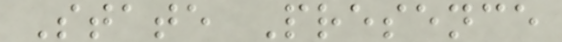State Presence
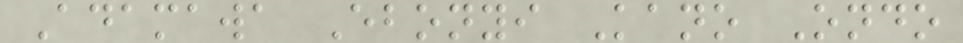Adamawa Ebonyi Kano Ondo
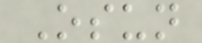Osun
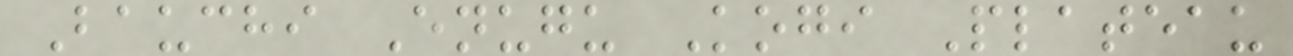Bauchi Enugu Kogi Plateau
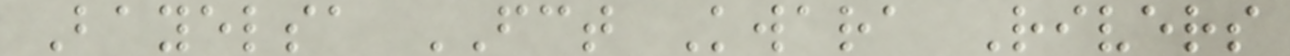Bayelsa FCT Kwara Rivers
